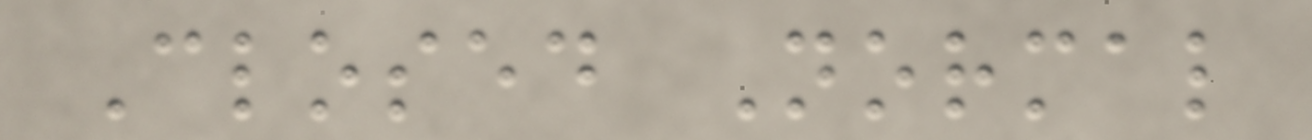Closed Normal
